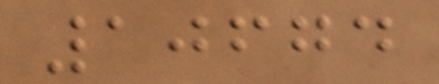10674
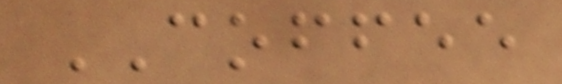COFFEE
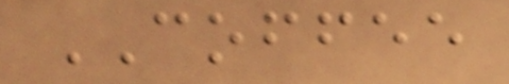COFFEE
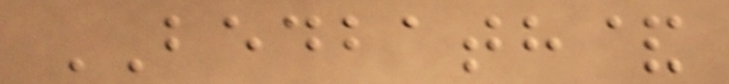BEDBATH&
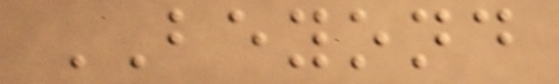BEYOND
